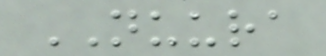NUURA
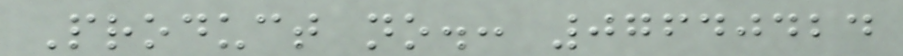Product no.: 07640424
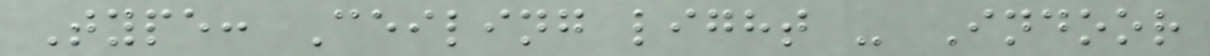Type: Ceiling light - Indoor
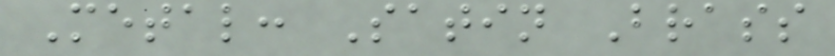Metal: Satin Brass
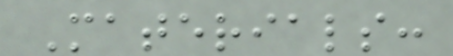Materials:
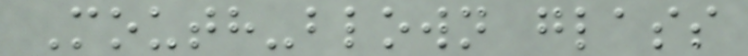Mouth-blown glass
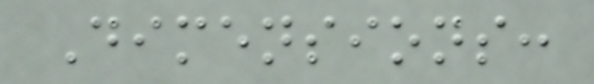Dimensions:
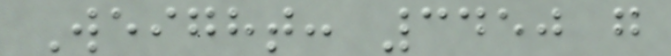Weight: 3450 g
